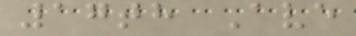17th Ave
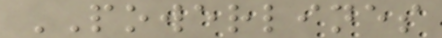POWERLINES
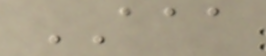AAA
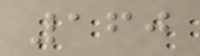160
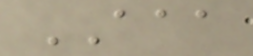AAA
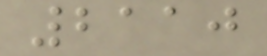2110
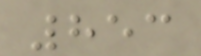853
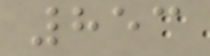853
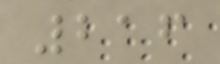216
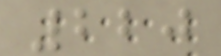220
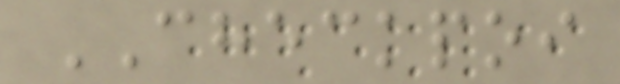CHECKPOI
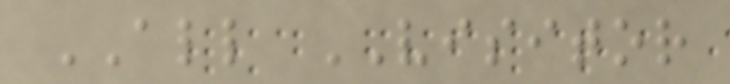ALL VISITOR
